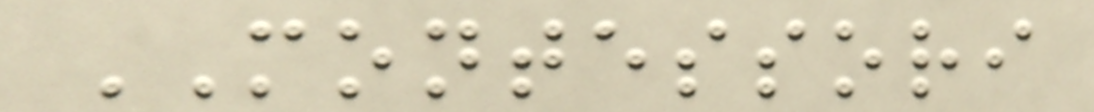MONTESSORI
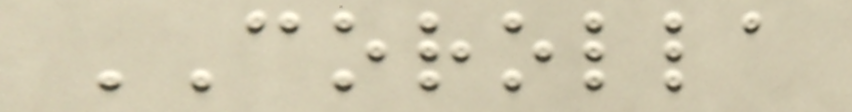COROLLA
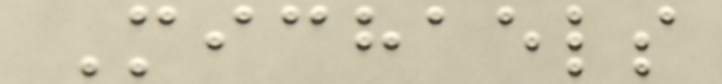Michaels
